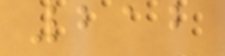212
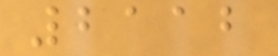2112
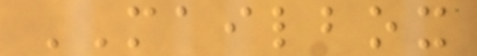MAILBOX
